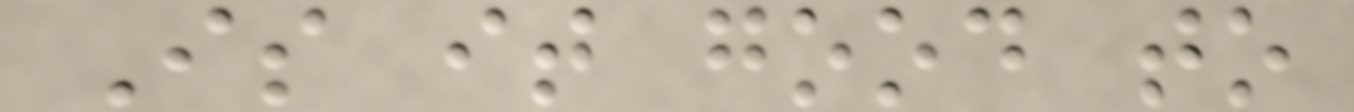Is it good to
